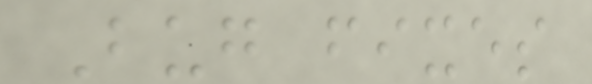Bug fixes
